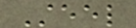Steel
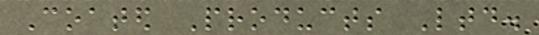Coated Products Ltd.
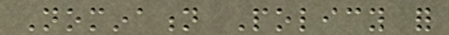Nomination Policy for
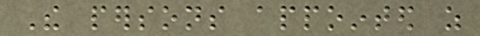The persons appointed as
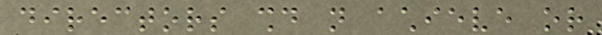directors should not achieve or
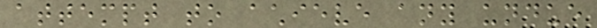attempt to achieve any undue
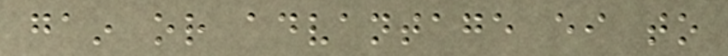gain or advantage either to
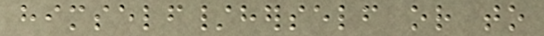himself/herself or to
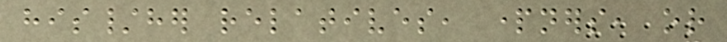his/her relatives, partners, or
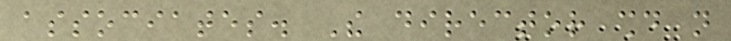associates. The director should not
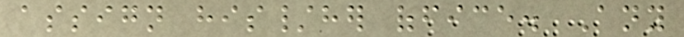assign his/her office. Any
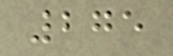275
